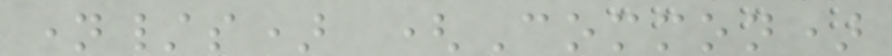name/s) (Common)
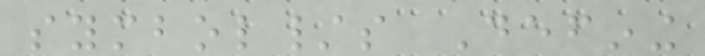symbol/s Defining
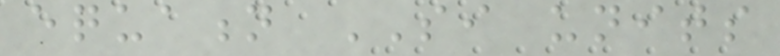equation SI units
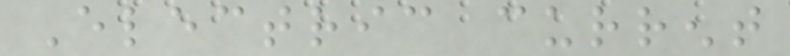Electric current
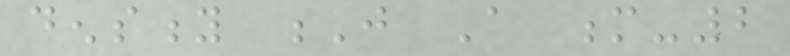density J A m-2
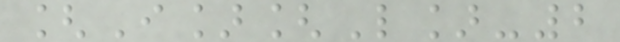[I][L]-2
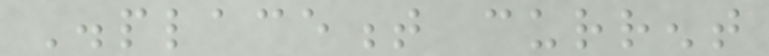Displacement current
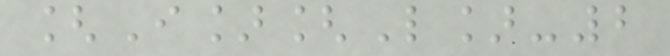[I][L]-2
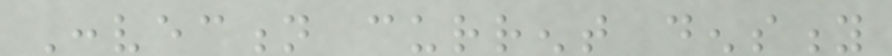Convection current density
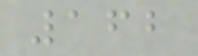162
